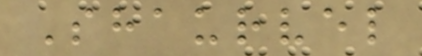Shaurvel
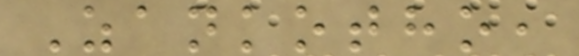Zankotho,
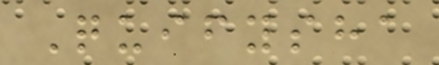Quifysha
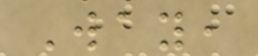Way,
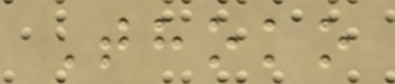Thoko
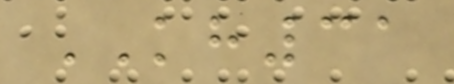KH31
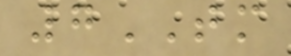7TM
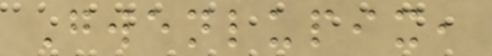Gwenlupix,
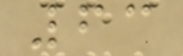63
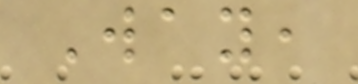Way,
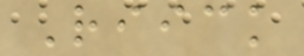Riick
